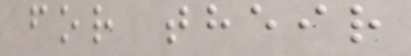for their
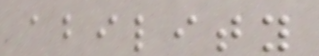ability
